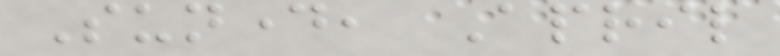Sunday, April
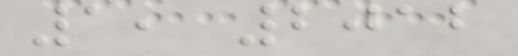1, 2012
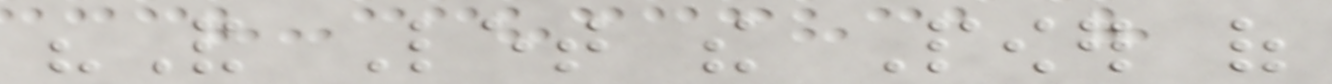"And Let the Power of
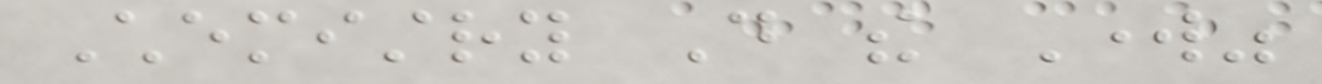Chemistry Do the Work"
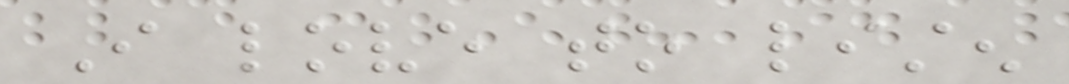I love to listen
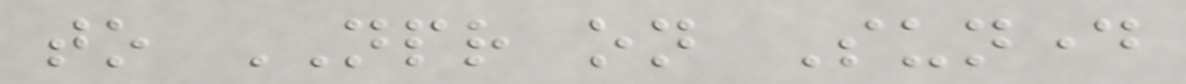to NPR on Sunday
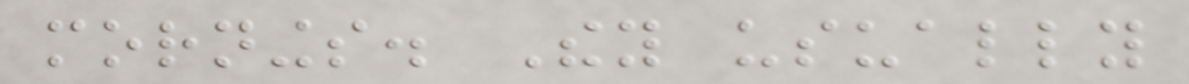mornings. They usually
